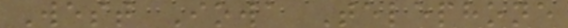West Iowa Telephone
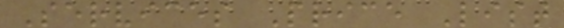Services Price List
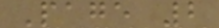Page 2
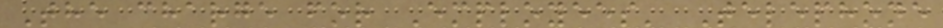The charge for Employees' Telephone
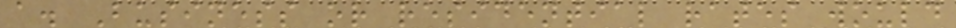a. Business or residential rates would
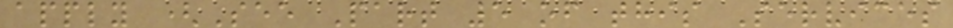apply (See Part 5 of this Services
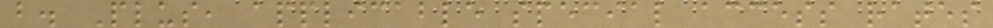b. Plus, applicable special access rates
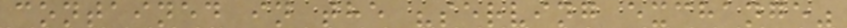contained in the "serving exchange"
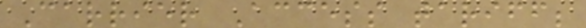Carrier Access tariff;
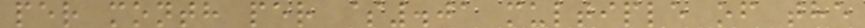per month per $.01 multiple of the
